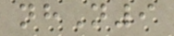nhN9
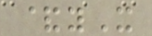&yX
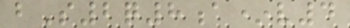bS2q8a*v4
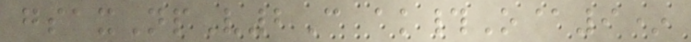gsaxNpV2C ak#O@9*
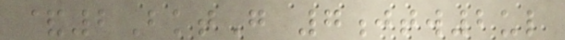&2BktG 7jtw2ul
